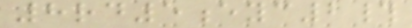8rd5eyc2#
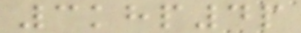3khp4p
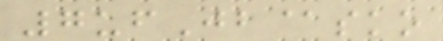7ufJb@sko
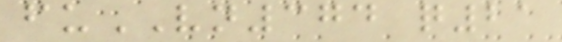fuVN374 q21
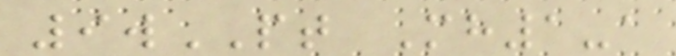9wPT Mh1-a
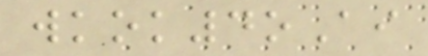wkok4oAi
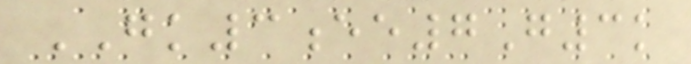GK3ee7G3k
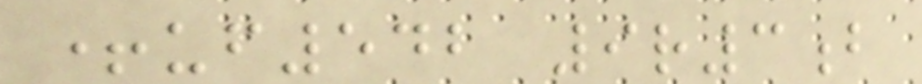+uf542 9r3b
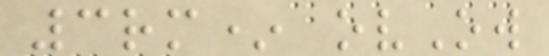3rm* ovOw
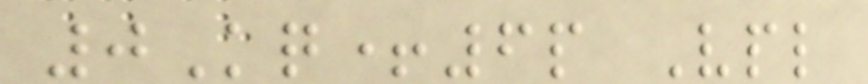0Kq+6p Vpl
